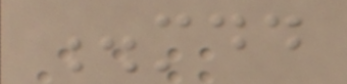.mdd
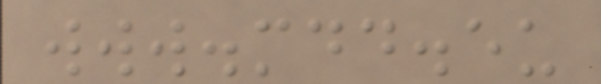www.mdd.eu
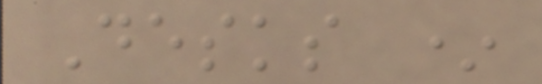Desks *
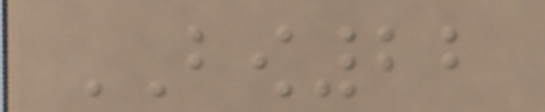BOW22
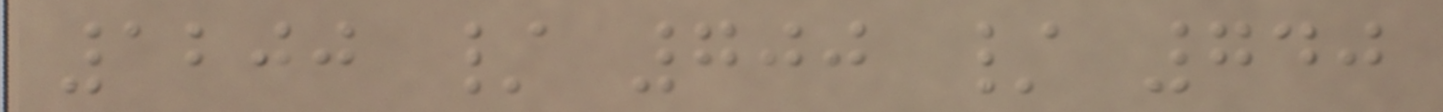1200 / 700 / 740
